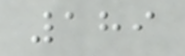189
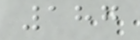187
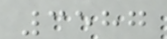3587
